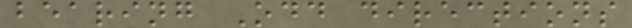bearing Odd directions
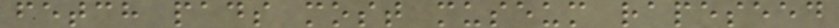fetch pads most museum rapeseed
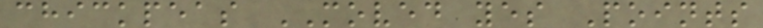chickpeas MOVED yes Points
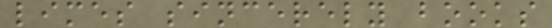limes sincerely books
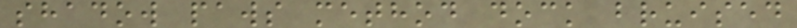shadow paws method dock bruised
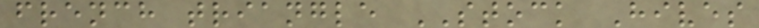french triangle STOCK Hives
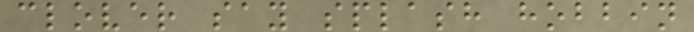clover say splash hobbin
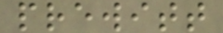prewitt
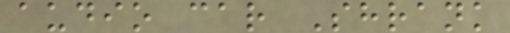audio car Shrank
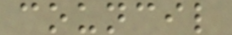council
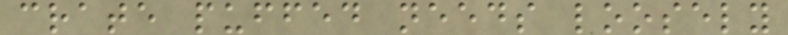crate puffed needs loosely
